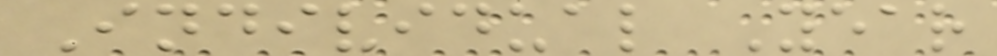Individual Year
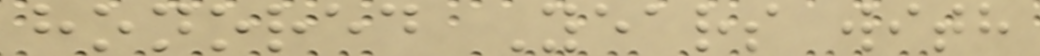honored Years with
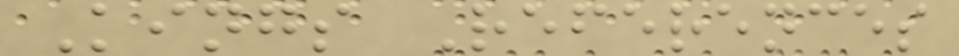Kings References
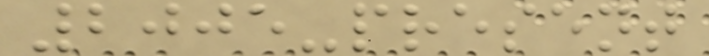2005-present
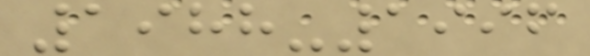1988-1996
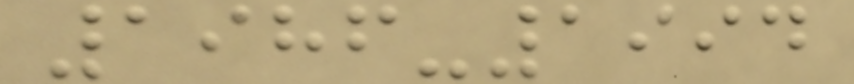1986-1994
